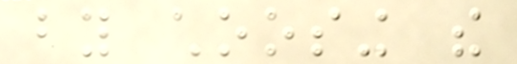by choosing the
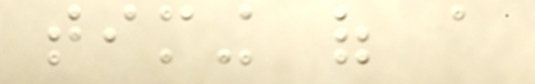timing of a
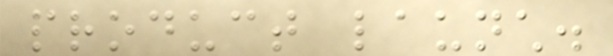product launch.
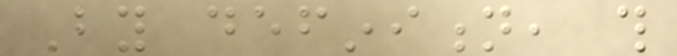By definition, this
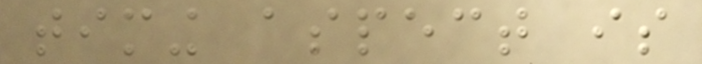timing aspect is
